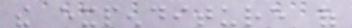the expenditure of
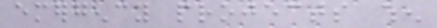emergency projects when
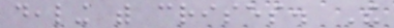dealing with crises. The
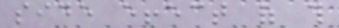side effect of this
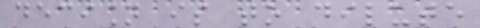decision is to dilute
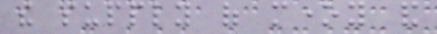the supply of money and
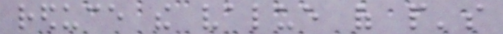reduce the value of people's
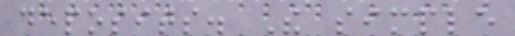deposits. The simple
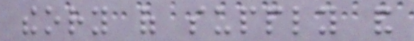theory of supply and
